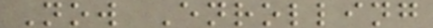Now Enrolling
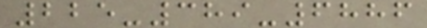225-389-6886
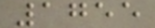1755
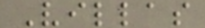Villas
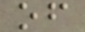of
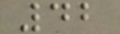42
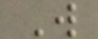W
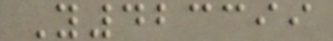Y423399
